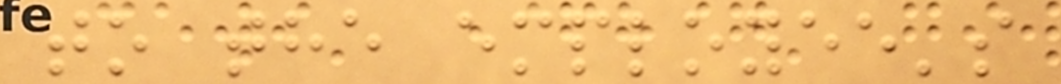to the employee's
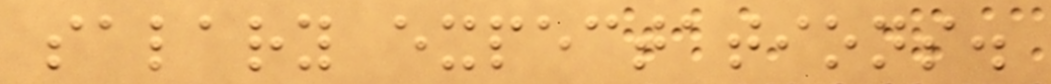salary expectations.
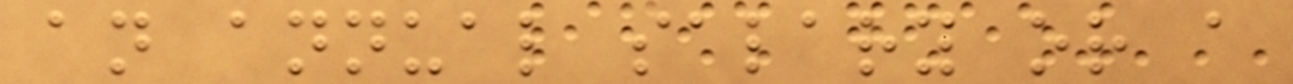an annual salary or a
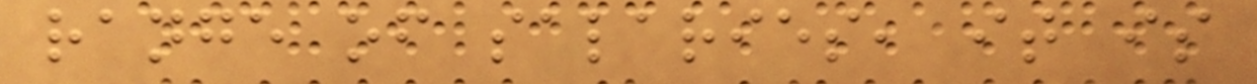range of salaries, it is
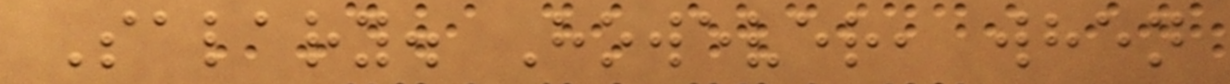Salary. However, when
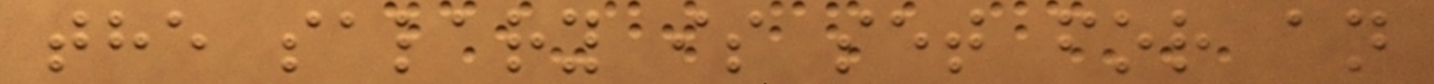the salary is set for an
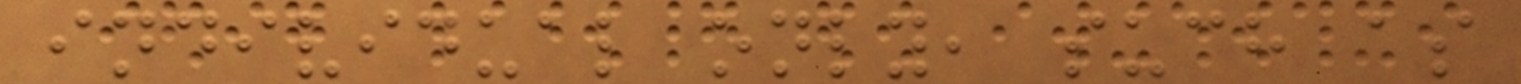individual only, such as
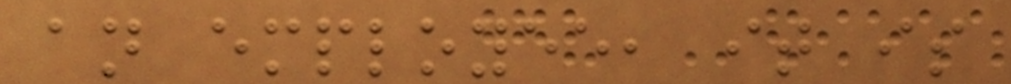an employee, it is
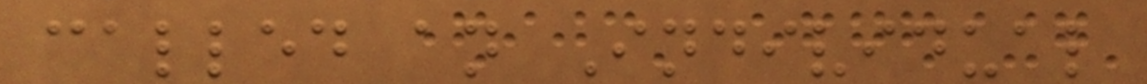called an Individual
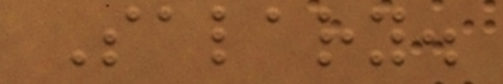Salary.
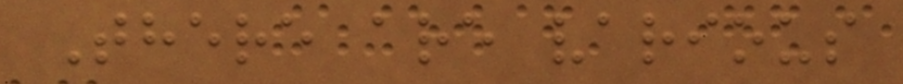There are various
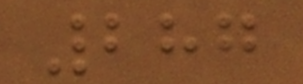287
